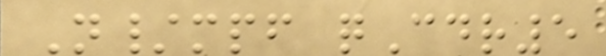N/mpf qCdr5
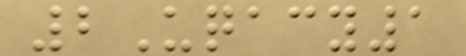2Uqacy1
